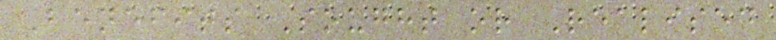Benefits Sought or Realised
